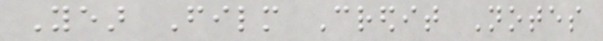Year Film Credit Notes
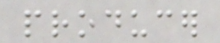producer
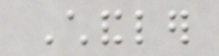Chandler
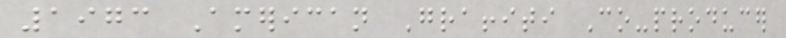1973 American Graffiti Co-producer
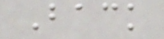Back
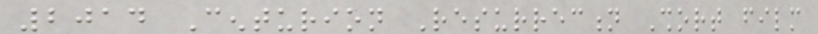2014 Centurion Resurrection Short film
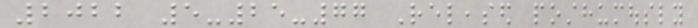2022 5-25-77 Released posthumously
